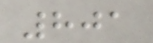801
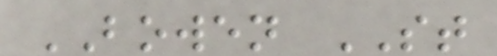BOWEN ST
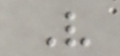V
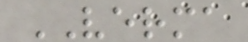VERMA
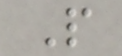P
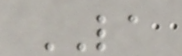LA
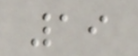19
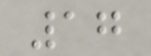17
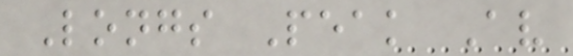Longs Peak Av
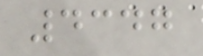4347
